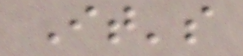It's
